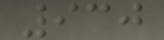930
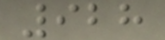928
